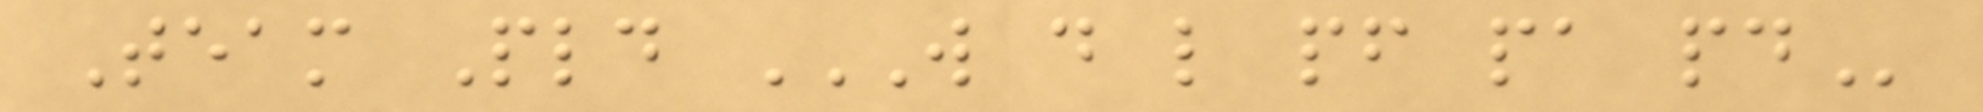Team Pld W D L PF PA PD
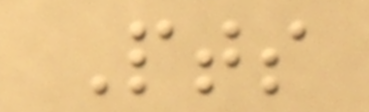Pts
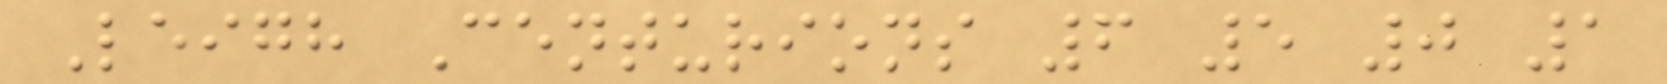Leigh Centurions 6 5 0 1
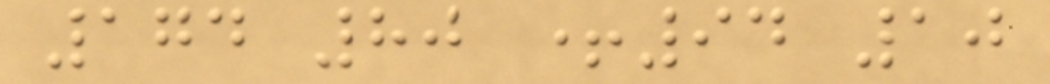174 80 +94 10
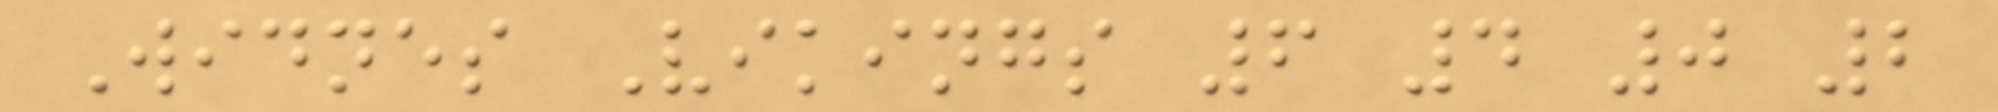Widnes Vikings 6 4 0 2
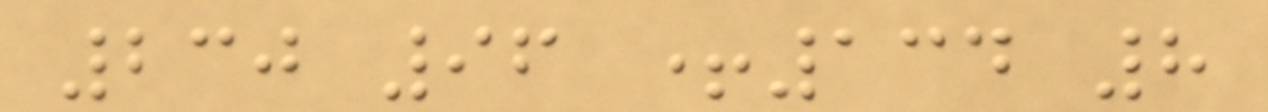230 96 +134 8
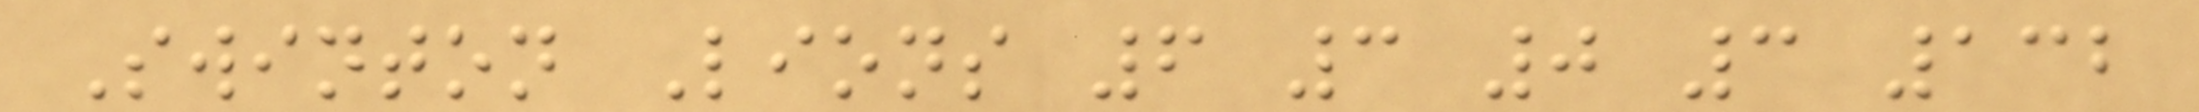Swinton Lions 6 3 0 3 132
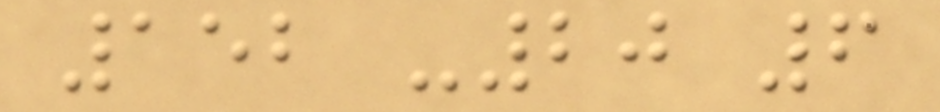152 -20 6
